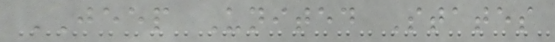JEEP United States
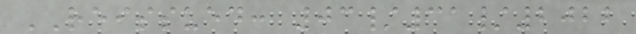REISSUED: 03/31/2022
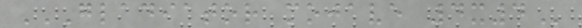GLADIATOR MOJAVE 4X4
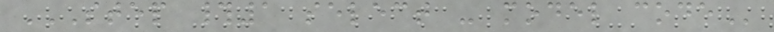STEP #1 SELECT - MODEL CODE
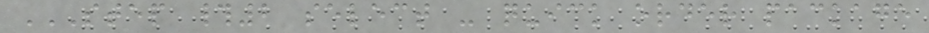STEP #2 SELECT - QUICK ORDER PACKAGE
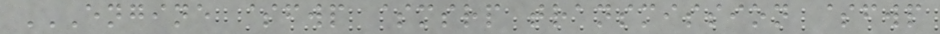ENGINE $FWP $MSRP TRANSMISSION $FWP
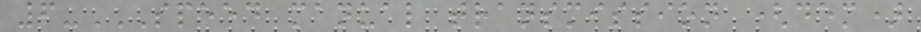6-SPEED MANUAL TRANSMISSION (DEM)
